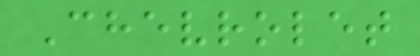Chevrolet
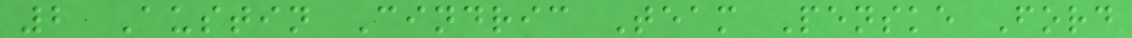2 Austin Cindric Team Penske Ford
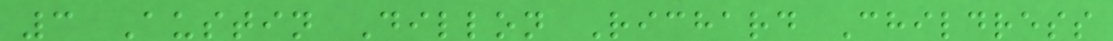3 Austin Dillon Richard Childress
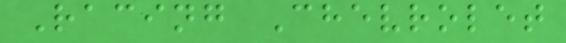Racing Chevrolet
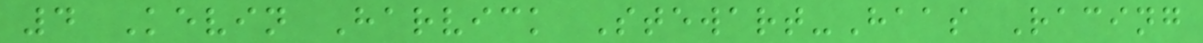4 Kevin Harvick Stewart-Haas Racing
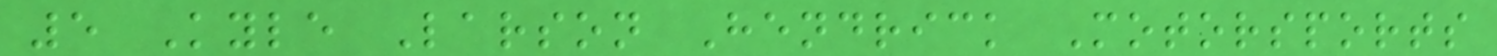5 Kyle Larson Hendrick Motorsports
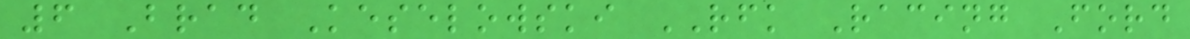6 Brad Keselowski RFK Racing Ford
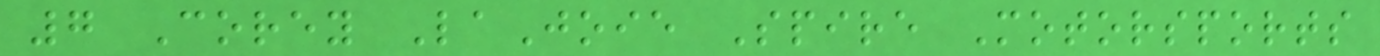7 Corey LaJoie Spire Motorsports
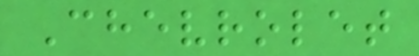Chevrolet
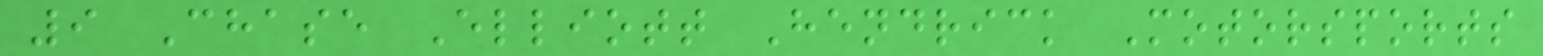9 Chase Elliott Hendrick Motorsports
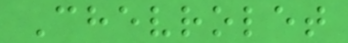Chevrolet
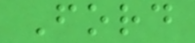Ford
